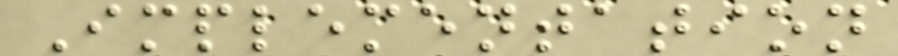Implementation
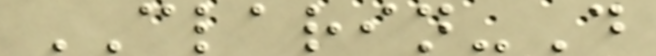CLARIN-D
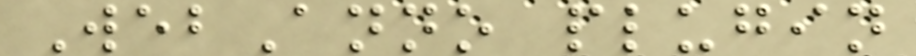WebAnno plugin
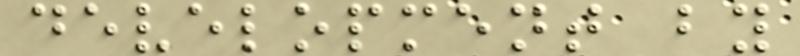development by
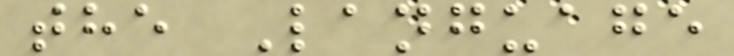the Language
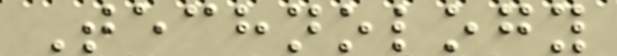Technology
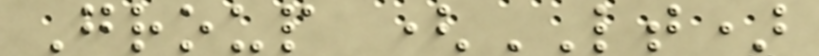Group (LT)
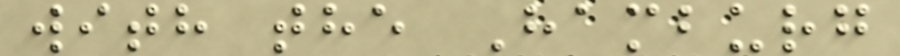with the Hamburg
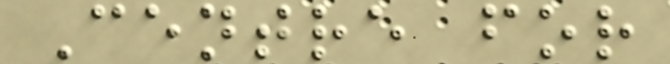Centre for
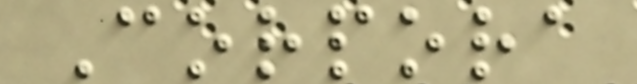Corpora
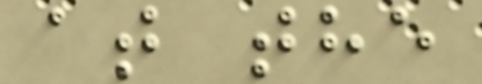at the
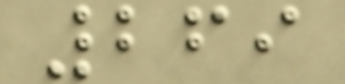269
